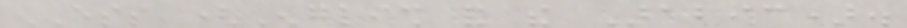ESS (English and the Arabic).
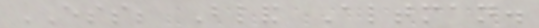ESS; Bland Altman.
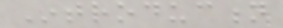Introduction
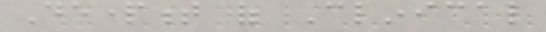Department of Clinical
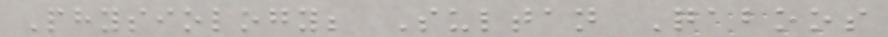Physiology; Sultan Qaboos
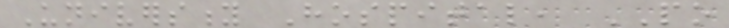University Hospital, PO
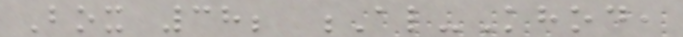Box 38; Al-Khod,
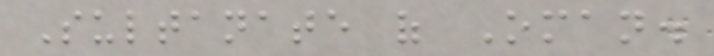Sultanate of Oman.
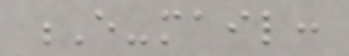E-mail:
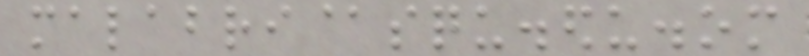malabri@squ.edu.om
